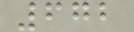672
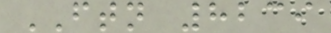FTN 8239
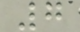7
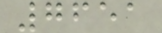7651
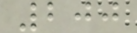200
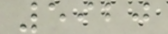5920
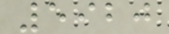5920
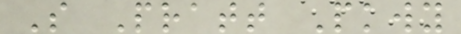S Pratt Pkwy
